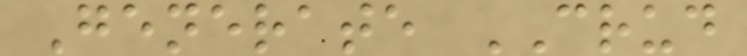Generate CRUD
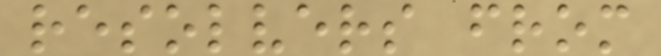resolvers from
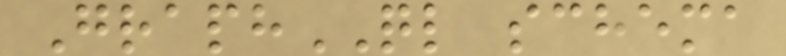GraphQL schema
